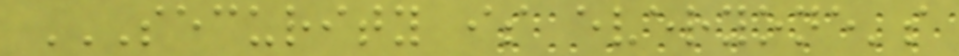SECURITY IS EVERYONE'S
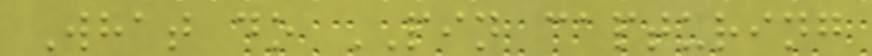What do PIN capturing
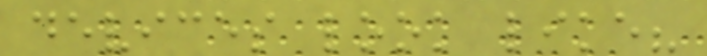devices look like?
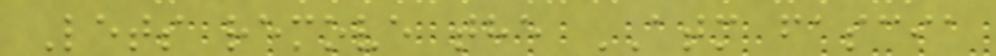Lets remove the ATM fascia
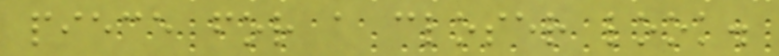piece for a closer look.
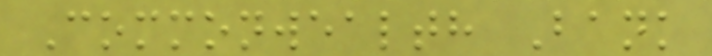Commonwealth Bank
